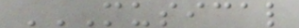MUSICAL
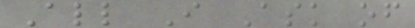All I Ask of
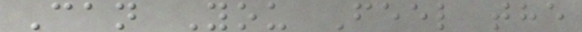Can You Feel the
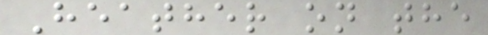Heather on the
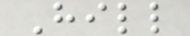Hill
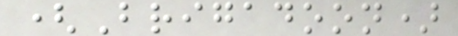(Brigadoon)
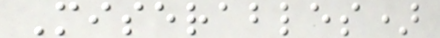Miserables)
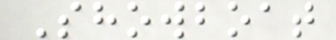Showboat
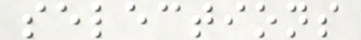selections
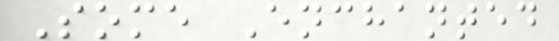Some Enchanted
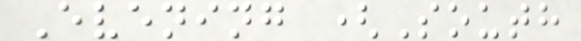Evening (South
